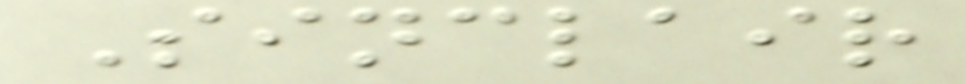Sinclair
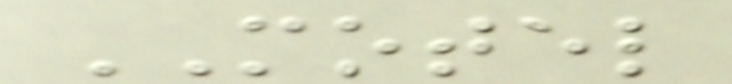MOTEL
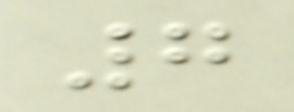7
